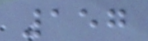157
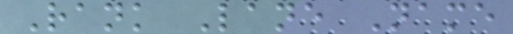Rank Lane Name
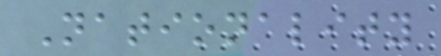Nationality
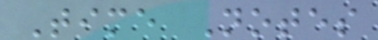Time Notes
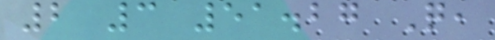2 3 51.27 Q,
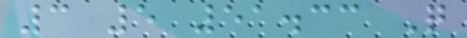3 5 51.33 Q
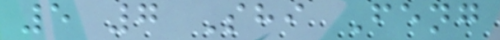5 7 Shi Feng
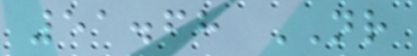51.68 NR
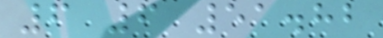6 6 51.82
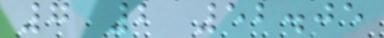7 2 52.05
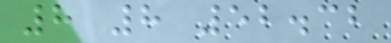8 8 52.32
